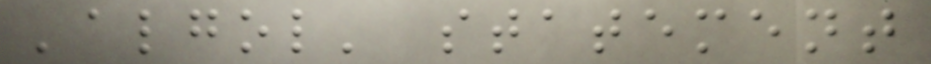'algol' statement
